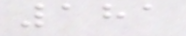181
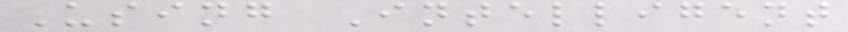Using Intelligent
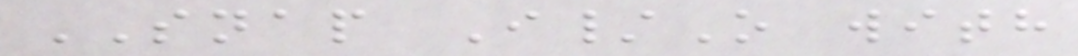SNAP I/O with
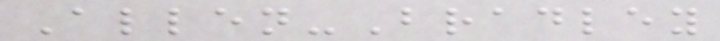Allen-Bradley
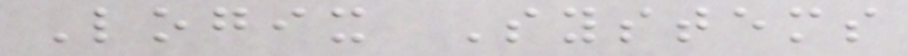Logix Systems
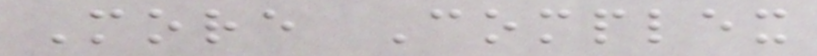More Complex
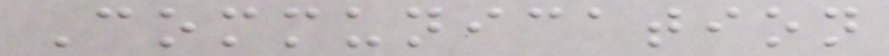Communication
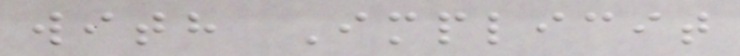with Implicit
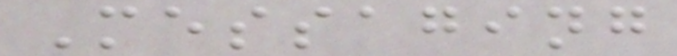Messaging
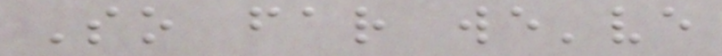So far we've
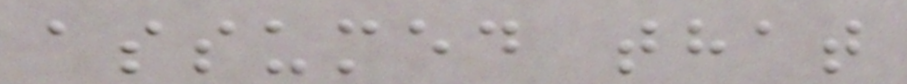assumed that
